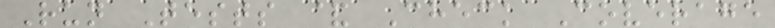Run Tests & Check Coverage
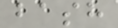bash
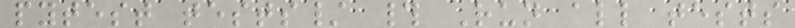pytest tests/ # Run all tests
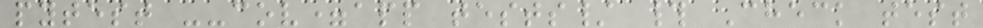pytest --cov=app tests/ # Check test
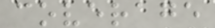coverage
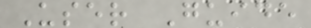User Guide
